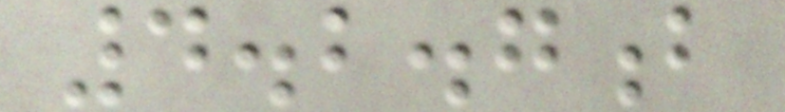4.2.7b
